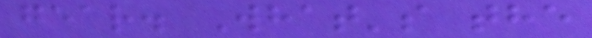gear. What's the
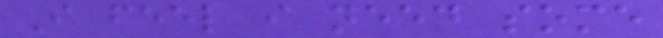I feel i need some
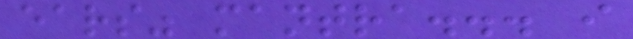ears" mantra... i
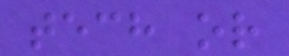tech or
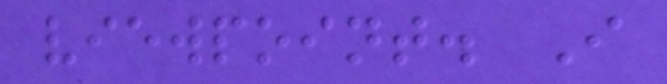viewpoint. I
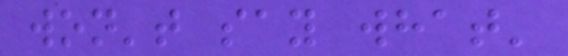won't say what'
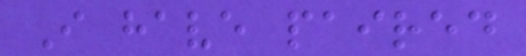I have paired
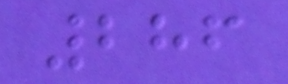286
